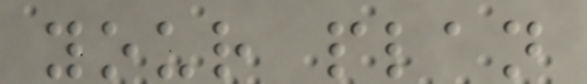your plan
